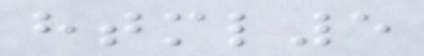html5
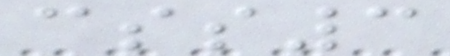css3
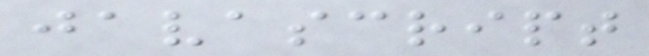javascript
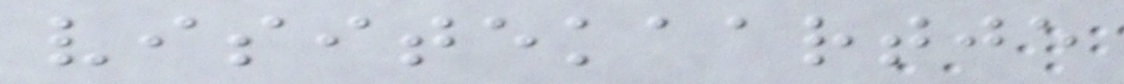visitekaartje
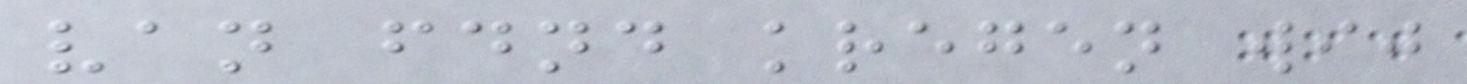van fdnd kregen wij
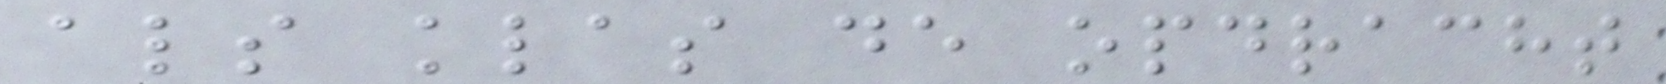als klas de opdracht
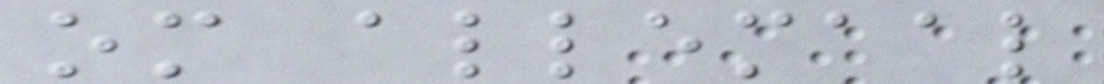om allemaal
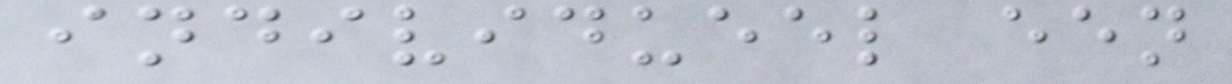individueel een
